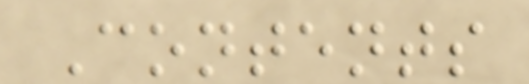Contents
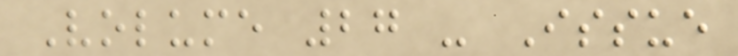Volume 27 - Issue
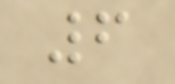6
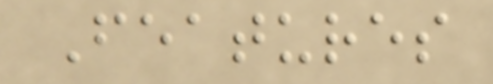Features
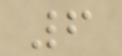6
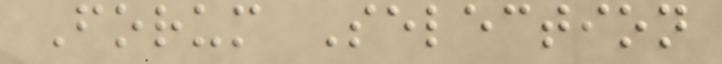Forum Selection
